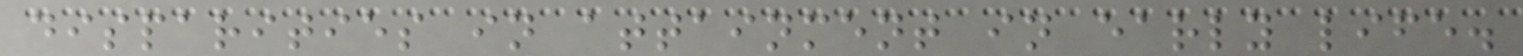disparities in attainment in early life.
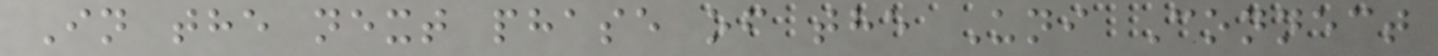In the next phase of the Uni Connect
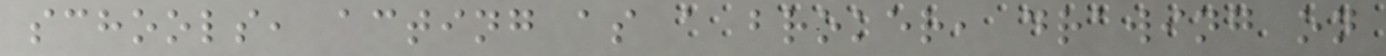schools, acting as a broker, drawing on
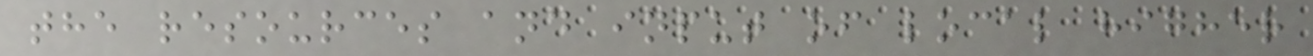the resources and input of local higher
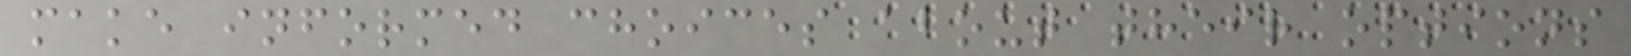make informed choices about their options
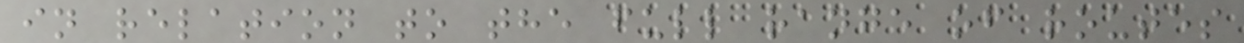in relation to the full range of routes
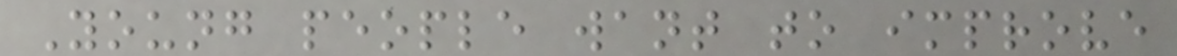Young people want to improve
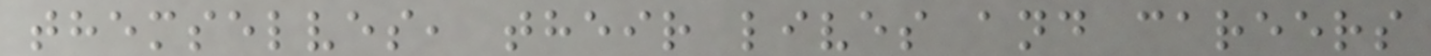themselves, their lives and careers
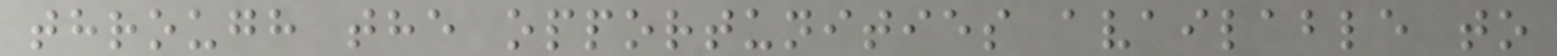through the opportunities available to
